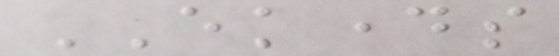EKDAYS
